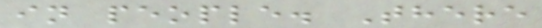in people. There
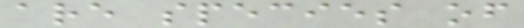are species of
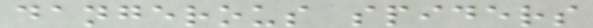dangerous spiders
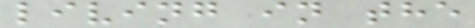living in the
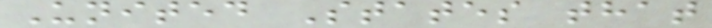United States that
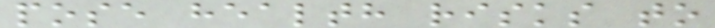pose health risks to
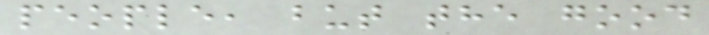people, but the good
